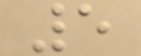5
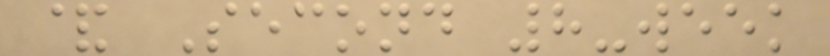& Second 8-week
